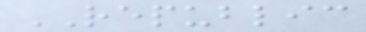REPUBLIC
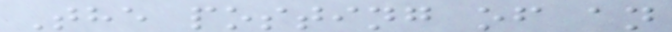The posting of an
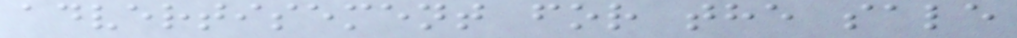advertisement for the sale
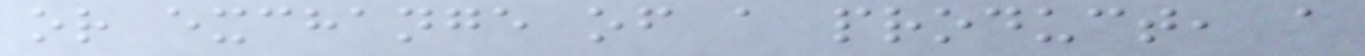or exchange of a product, a
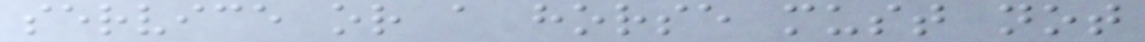service or a horse must not
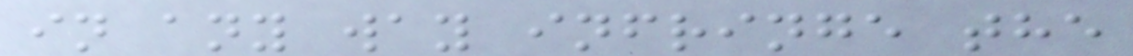in any way infringe the
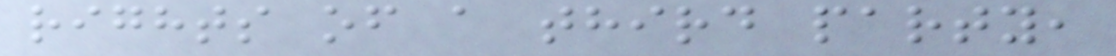rights of a third party,
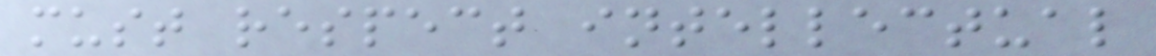must respect intellectual
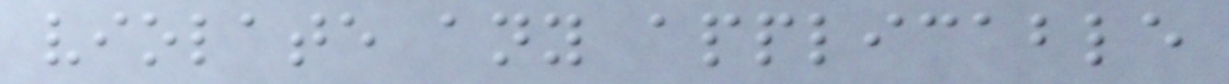violate any applicable
